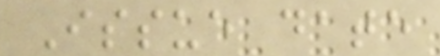Issue date
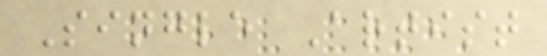Single Artist
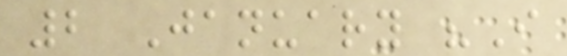2 January "I
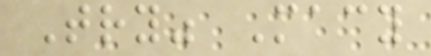Try" Macy
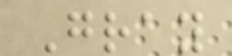Gray
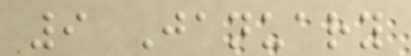9 January
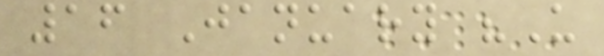16 January "U
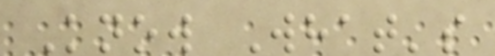Know What's
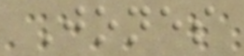Jones
